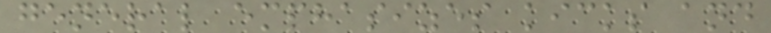general emphasizes kicks and
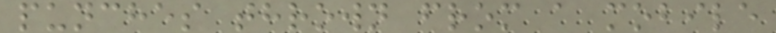punches thrown from a mobile
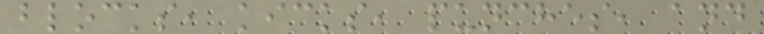blocks, kicks, punches, and
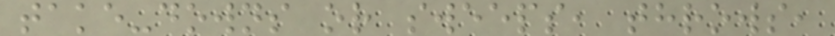take-downs or sweeps, throws,
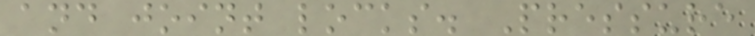and joint locks. Pressure
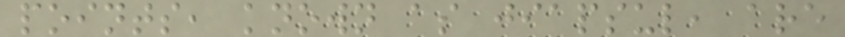points, known as jiapsul, are
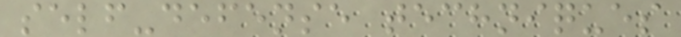self-defense techniques
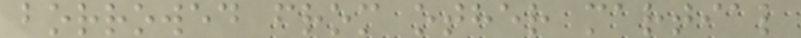borrowed from other martial
